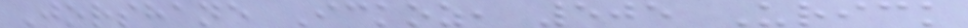Jorshane Ickoz, 505 Urick
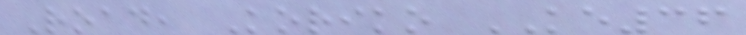Road, Koriko KE36
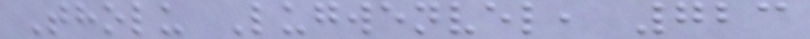Tholu Lugwenvel, 723
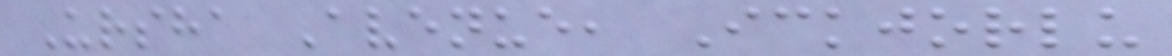Ursha Avenue, Ickjorlu
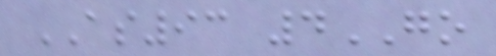AS93 4GO
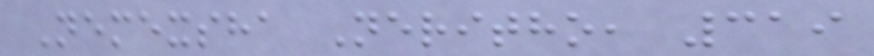Nemexsha Neritho, 319
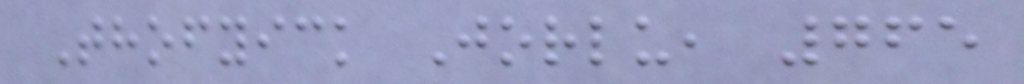Thofyick Jorlu, 765
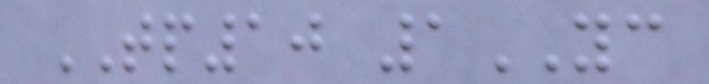TP10 1YC
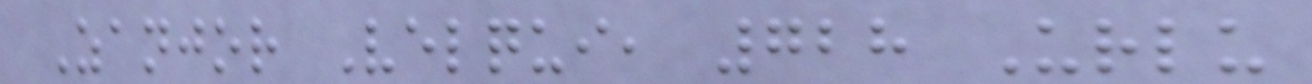Zanjor Velqui, 728 Urlu
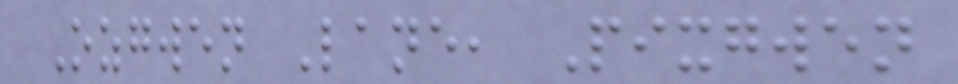Ozgwen Lane, Pixgwen
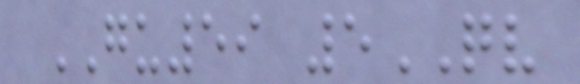GU59 5QV
